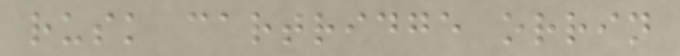rusk cartridge orrin
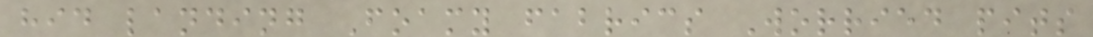hid landing Foamy fabrics Worried pits
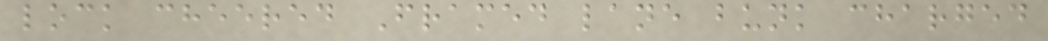lock cheered Framed lane bunk charged
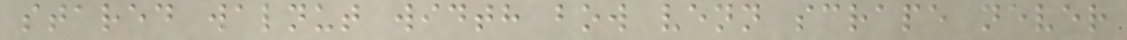stared walnut width bow venn scrape never
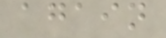again
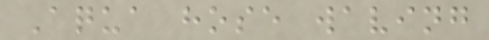Aqua hose waving
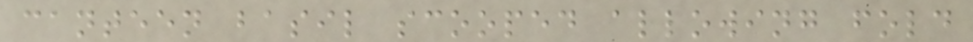canteen basil scooped allowing fold
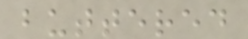buttered
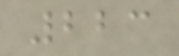223
